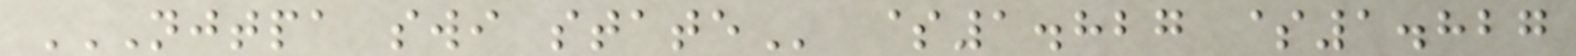NJTPA SWI STATE $1.827 $1.827
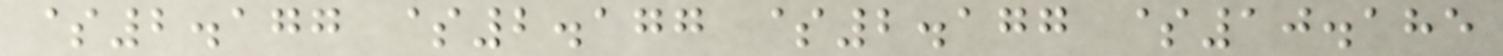$2.177 $2.177 $2.177 $10.185
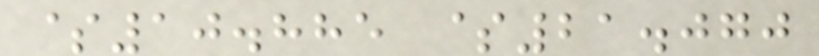$10.885 $21.070
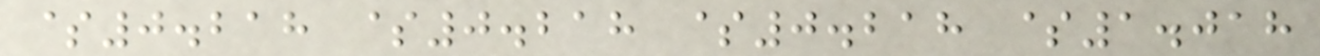$0.218 $0.218 $0.218 $1.018
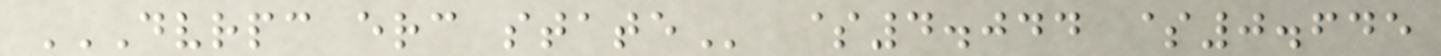DVRPC ERC STATE $4.044 $0.645
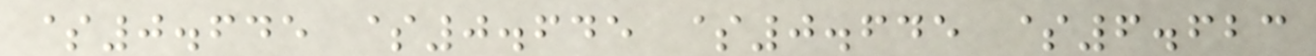$0.645 $0.645 $0.645 $6.623
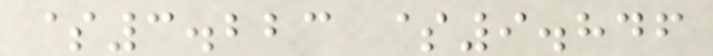$3.223 $9.846
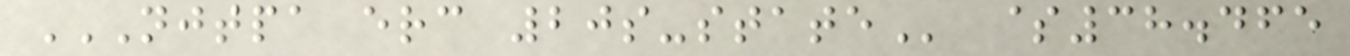NJTPA ERC 20S-STATE $38.465
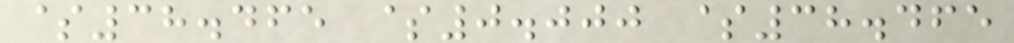$38.465 $0.000 $38.465
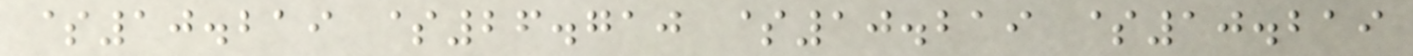$10.219 $26.710 $10.219 $10.219
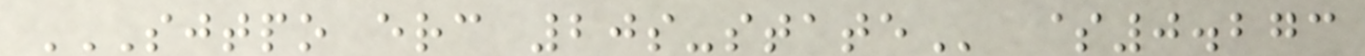SJTPO ERC 20S-STATE $0.273
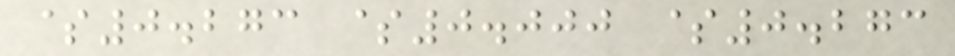$0.273 $0.000 $0.273
